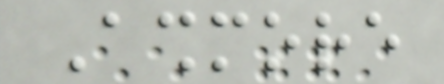Ashmore
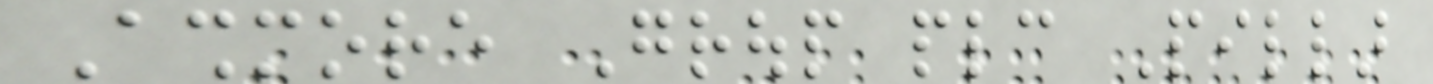Ashmore Group plc Pillar
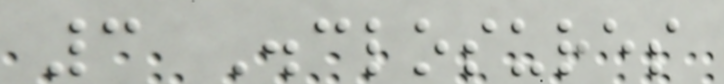3 Disclosures
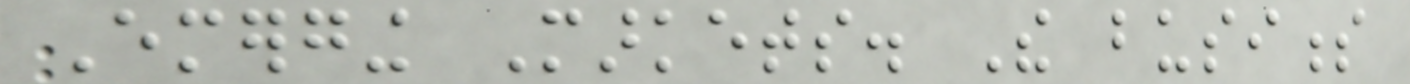Emerging Markets. The business
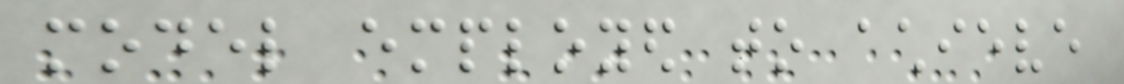model employed to achieve
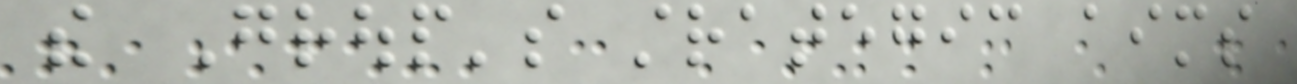the Group's strategic aims
